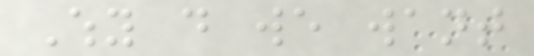Why do we want
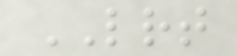LRT
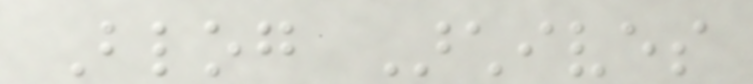Blog Archives
